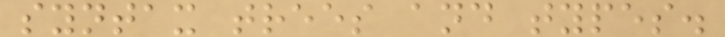syntax trees and types.
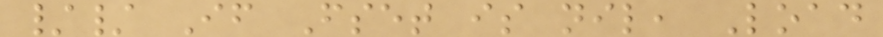// If Fset is nil, Load
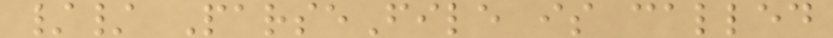// ParseFile is called
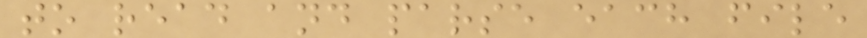to read and parse each file
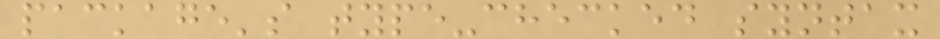package's type-checked syntax
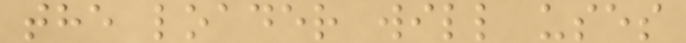the loader will uses
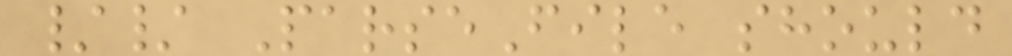// ParseFile should
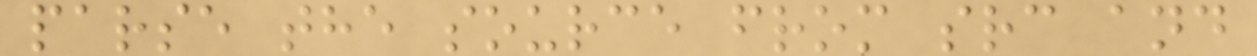parse the source from src and
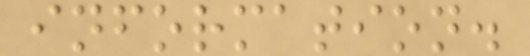information.
